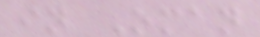in Oman
